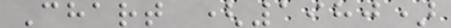Chart (1980)
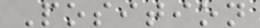Position
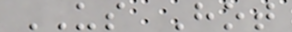US Hot
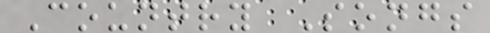Country Songs
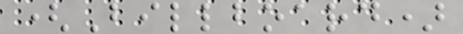(Billboard)
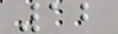12
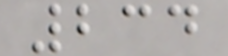234
